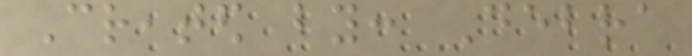Created by: Debra
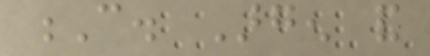C. Argen and
